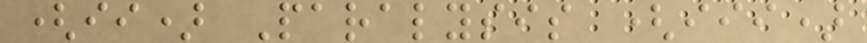(ii) Paralysis (iii)
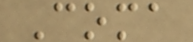Coma
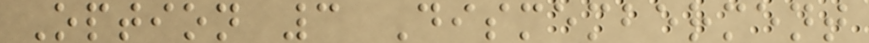Option 3 Dismemberment
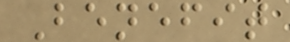Benefit
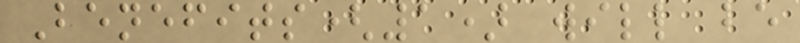Benefits(1) will be
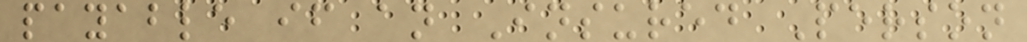payable if an Insured Person
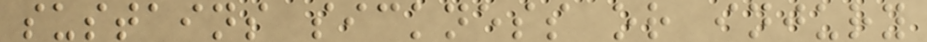sustains sickness or injury
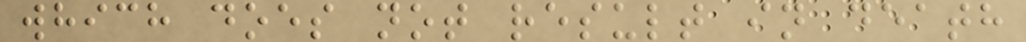which does not result in death
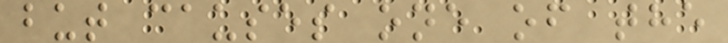but causes one of the
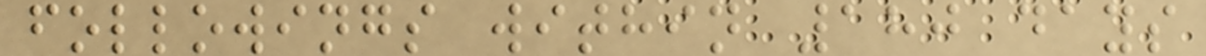followings within 180 days
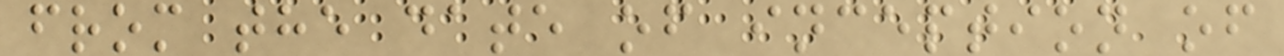from the date of inception of
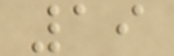19
